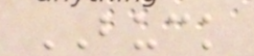BUCK
